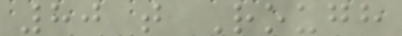80 t Rough
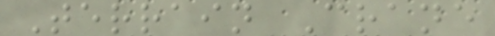Terrain Crane
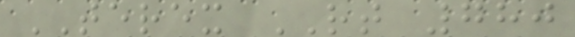TEREX RT 780
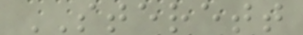STERETT
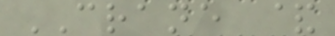CRANE &
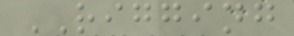RIGGING
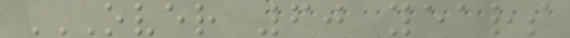OVER 60 YEARS
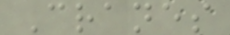Cranes
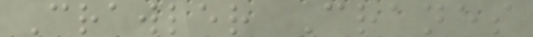Crawler Cranes
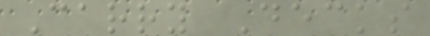Carry Decks
